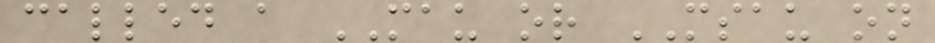called a MAU or MSAU on
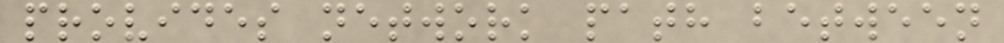provides network path between
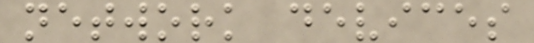network devices
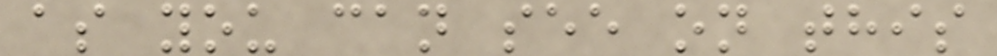as you can see on this
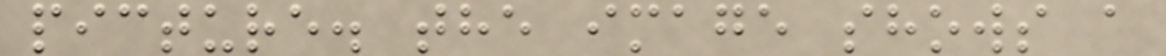picture. the image shows a
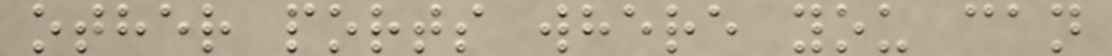other ports where you can
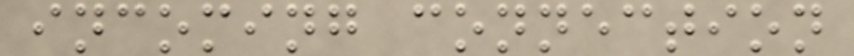incoming connection
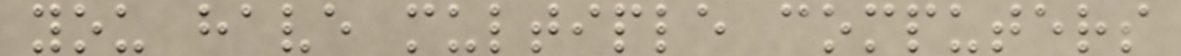you have multiple computers
